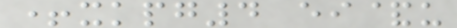+xkpg4 ei&u
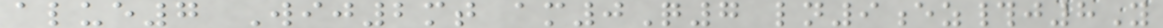alue7 Wij2mt am0Q7 ln9ez#j8Y
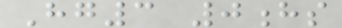Hg3 0hs
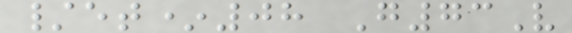/et*08 G73V
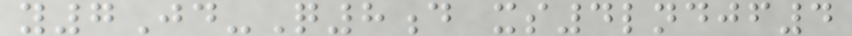y7Jd-Q8d xs4lndjf4
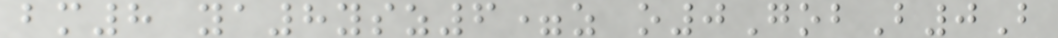bm8 ya8ysz6=z o0GobB0B
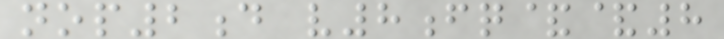nop2d v8fq&&8
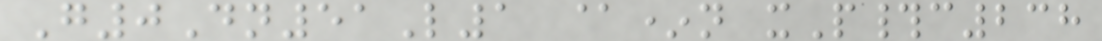G0Dn51L1 @*n xP#c238
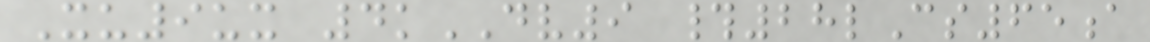Xu9ux 4kDV9 #28lCs65a
